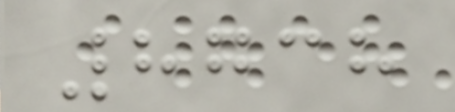8738
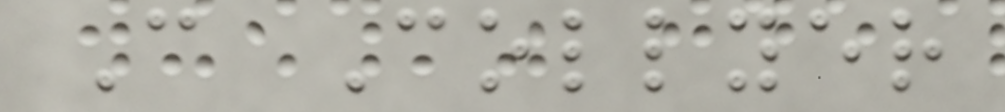C Collyer
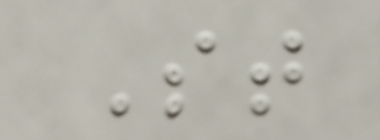St
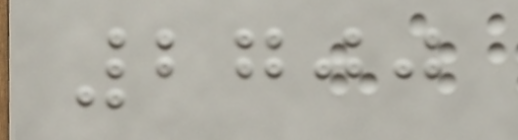2700
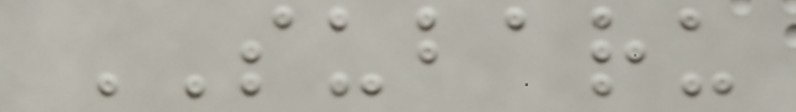SUBARU
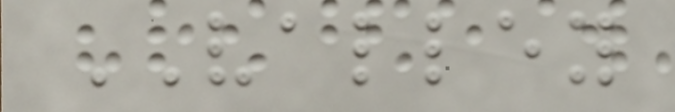VALLEY
